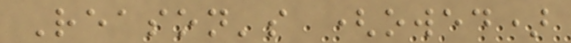Reason's (owed)
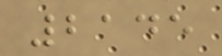2145
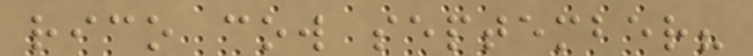rico cow september?
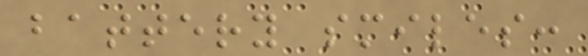battery smiles:
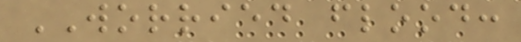WORRIED flood:
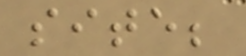site;
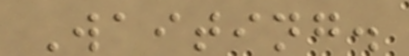Waiting.
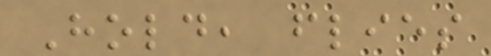Hold, flies
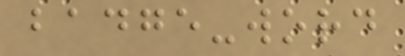badge-word
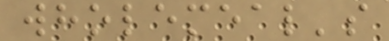wholemeal's
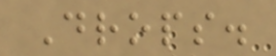Drops.
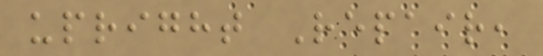upright Repair,
